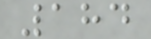184
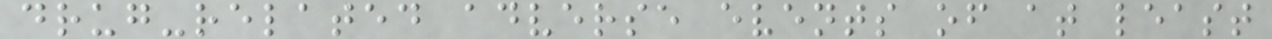drug-related adverse events of at least
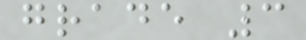grade 3
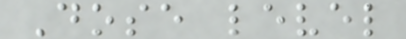Dose level
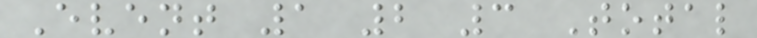Event 1 2 3 Total
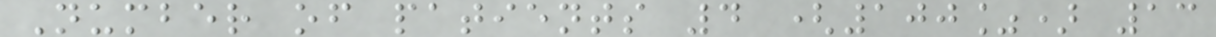Number of patients 4 (100%) 13
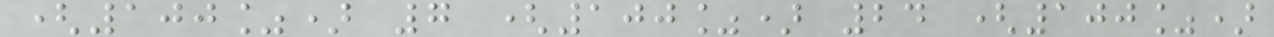(100%) 7 (100%) 24 (100%)
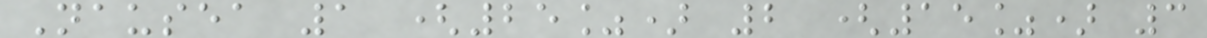Nausea 1 (25%) 2 (15%) 3
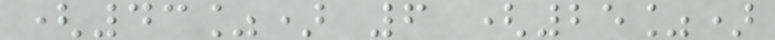(43%) 6 (25%)
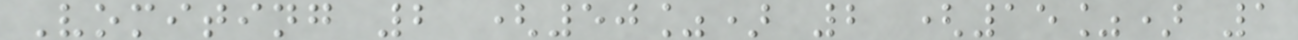Vomiting 2 (50%) 2 (15%) 1
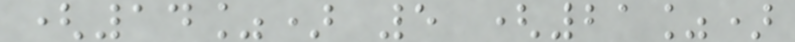(14%) 5 (21%)
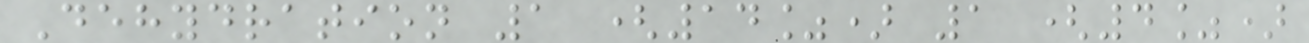Dehydration 1 (14%) 1 (4%)
